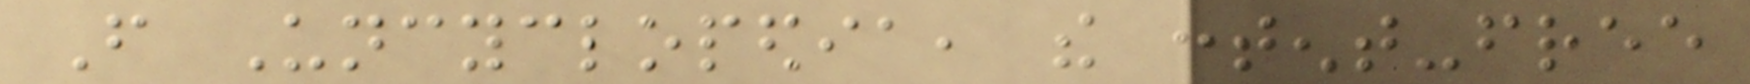From Uncyclopedia, the content-free
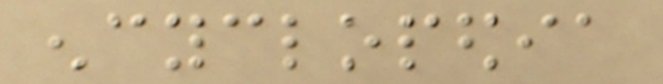encyclopedia
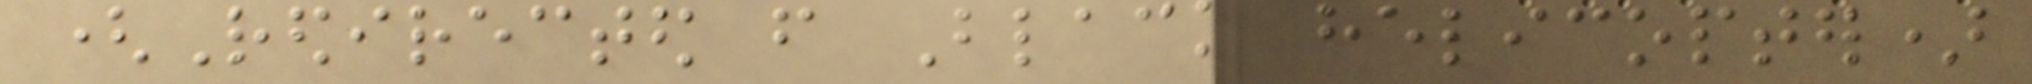(Redirected from Black helicopter)
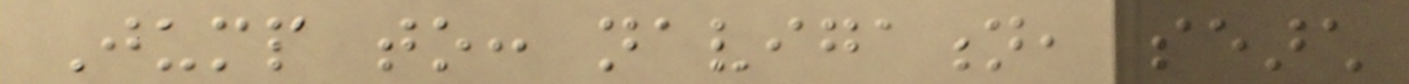Jump to: navigation, search
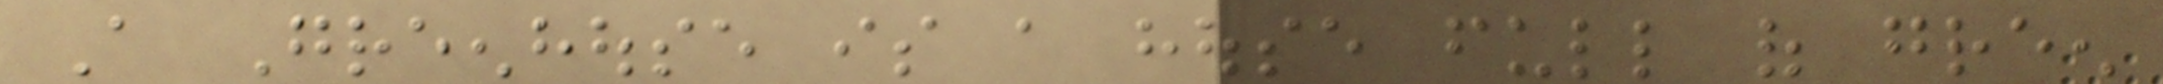A Greenhouse is a house full of green
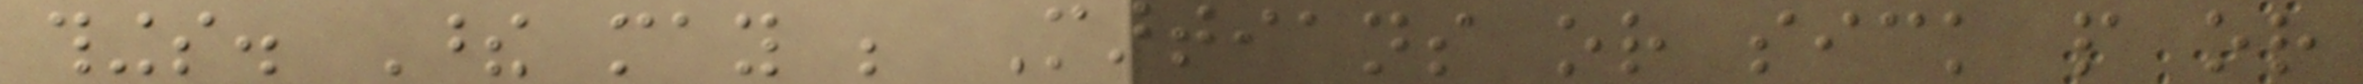things. These may be Martians or sick people or
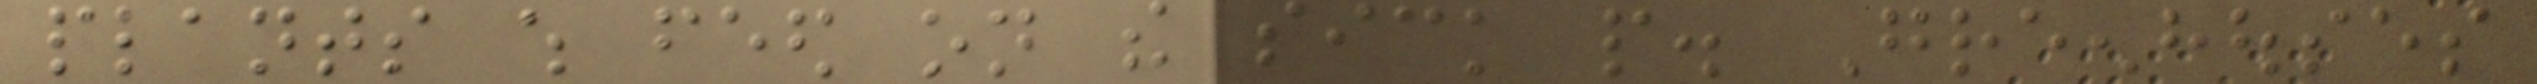plants which feed on the sick people. Greenhouses
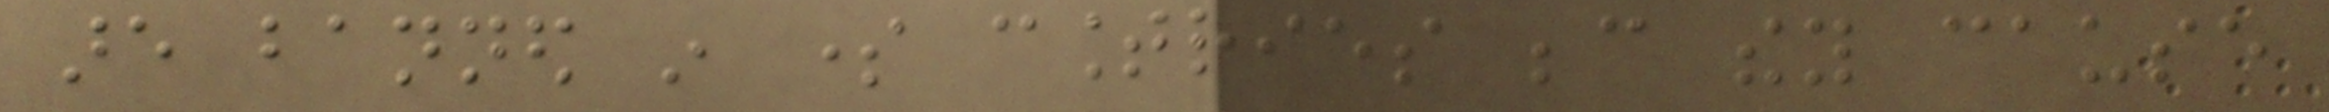are banned in some countries because they cause
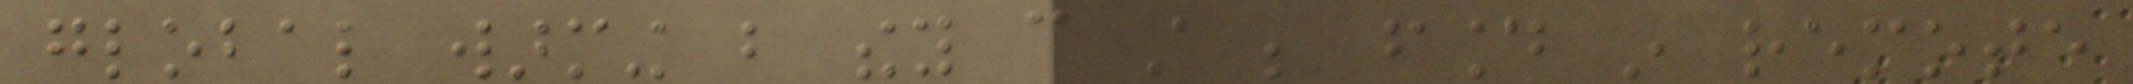global warming but they can still be found in remote
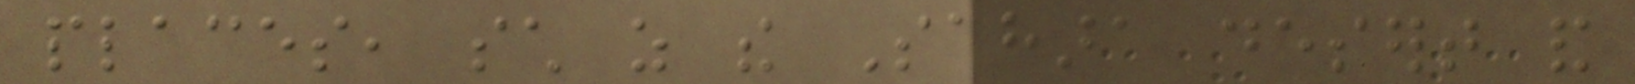places, such as the Sahara desert and
